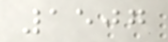1507
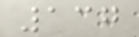137
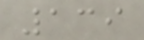139
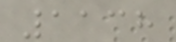1138
